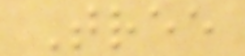Tree
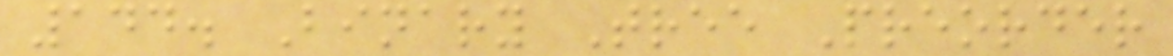144. Binary Tree Preorder
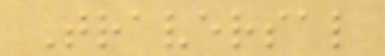Traversal
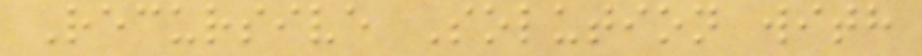Recursive Solution with
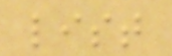list
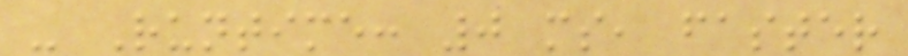- Runtime: 0 ms, faster
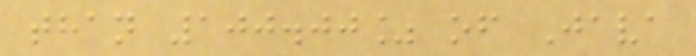than 100.00% of Java
